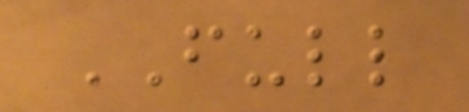FULL
